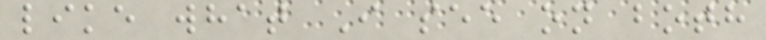like what I see on both
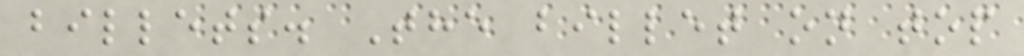billets. The billet on top
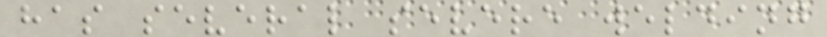has several severe welding
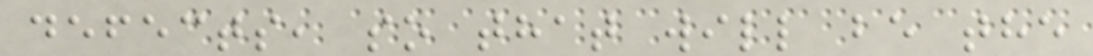defects, so that will be the
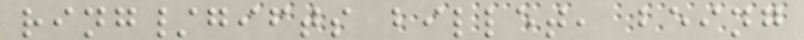ring/gifts billet, being
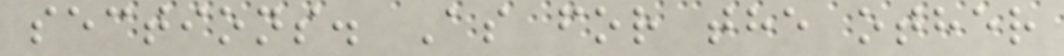sections. As for the other
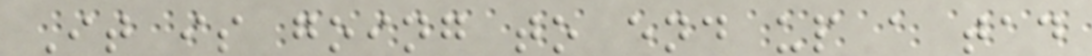It is going to end up a tad
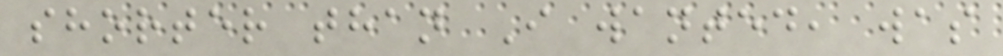shorter than I wanted, was
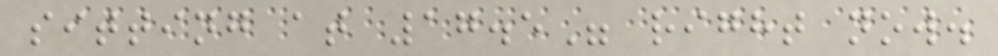sitting at 17.5" right now.
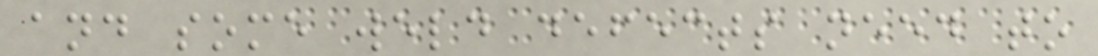and some weld defects need to
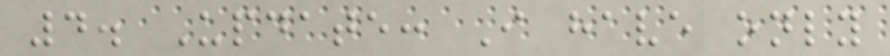4. Update: I have only
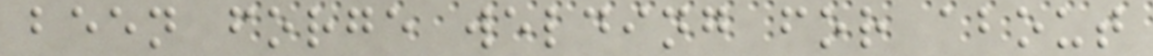been forge welding for about
